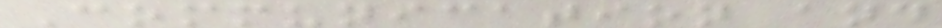Communication and
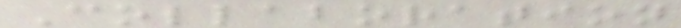Collaboration
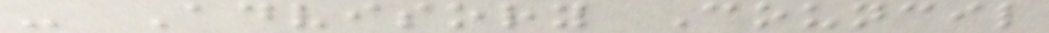- Advisory Council
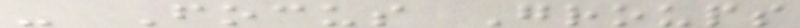- Focus Groups
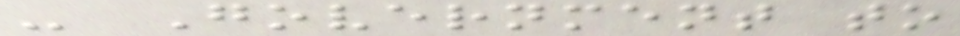- Government to
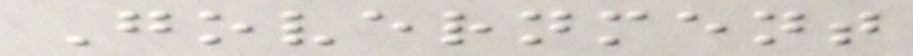Government
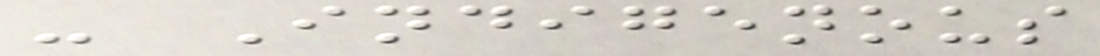- Indigenous
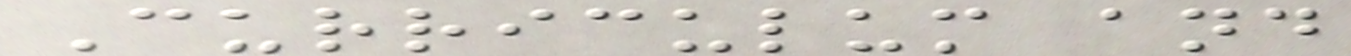Curriculum and
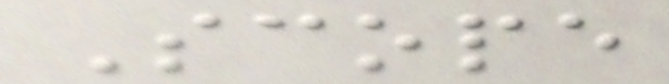Scope
